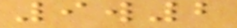9w2
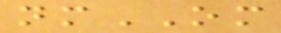nmOM
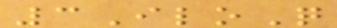3IloQ
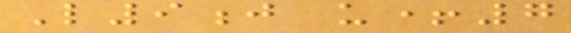L9j u+7
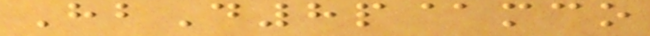HbD8p@mco
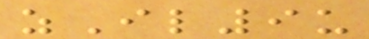zIl9u
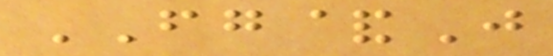FG&J
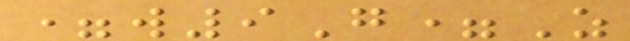=w9G=Z
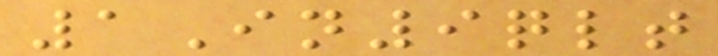1In9qlt
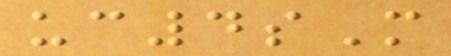uc4sM
